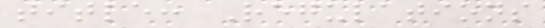title: Regulations
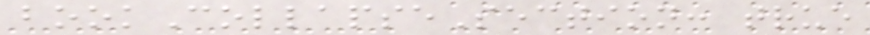bookCollapseSection: true
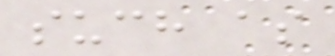such as
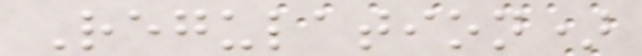Regulation)
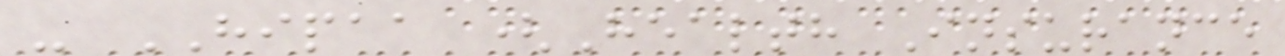- HIPAA (Health Insurance
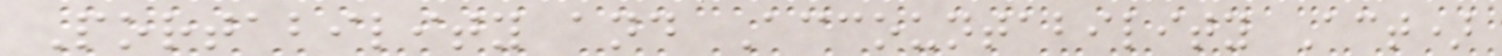Portability and Accountability Act)
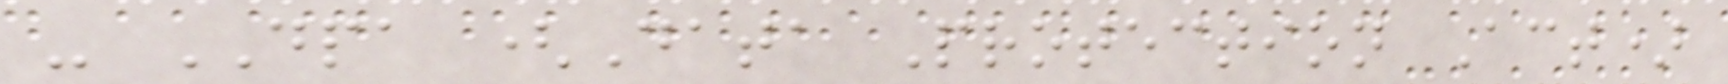- DPA (Data Protection Act)
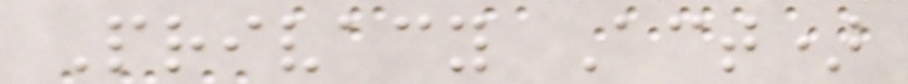Privacy Act)
